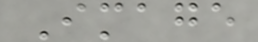Image
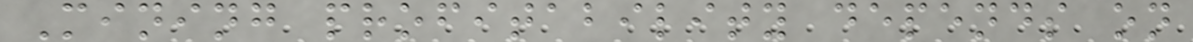Mining profitability depends on
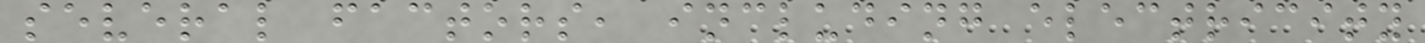several factors, including electricity
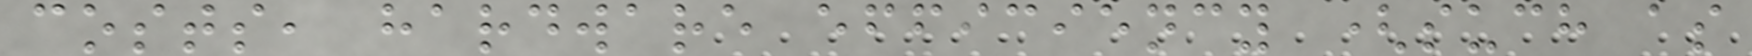costs, hardware efficiency (such as
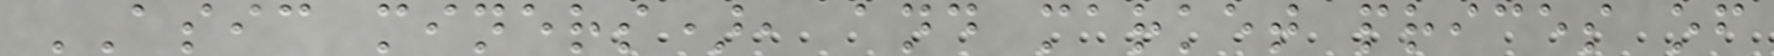ASIC miners), and market prices of
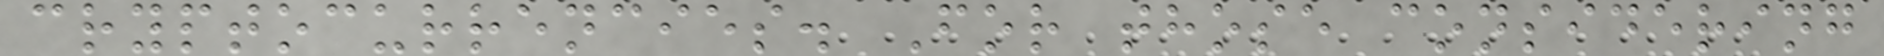cryptocurrencies. For those considering
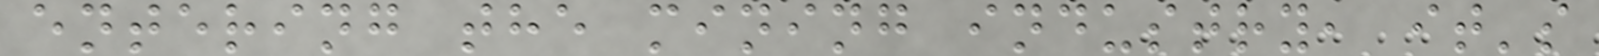entering the mining industry, it's
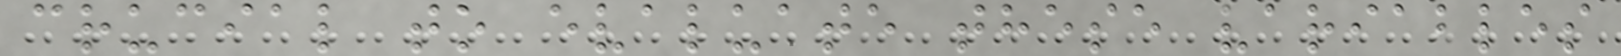crucial to evaluate these variables
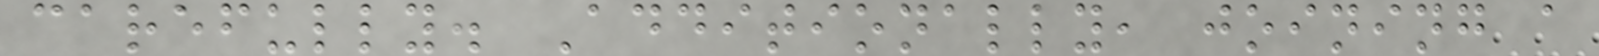carefully. Additionally, joining a
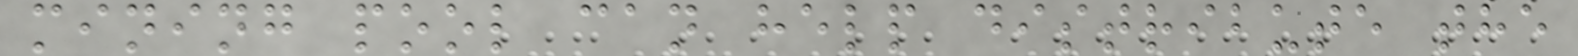mining pool can help distribute the
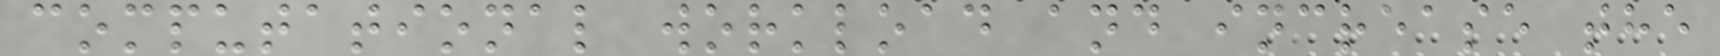computational workload and increase the
